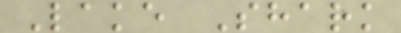Lake Shark
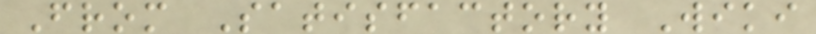From Satisfactory Wiki
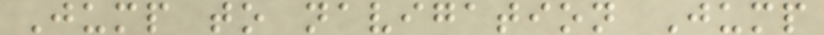Jump to navigation Jump
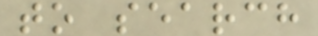to search
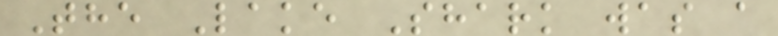The Lake Shark was a
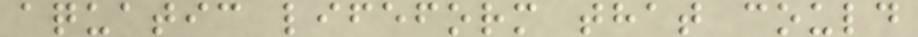aquatic lifeform that could
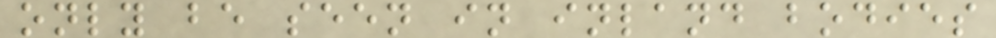only be seen in inland bodies
